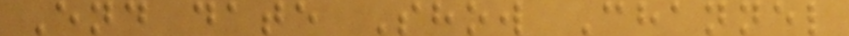End date Show Channel
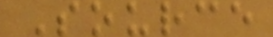Source
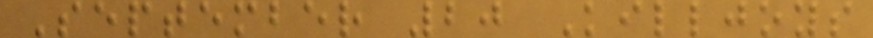September 20 Killjoys
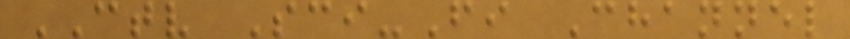CTV Sci-Fi Channel
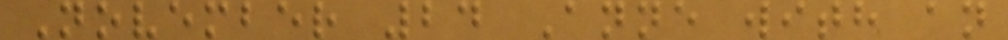November 24 Anne with an
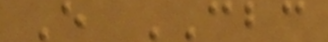E CBC
